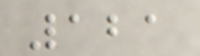121
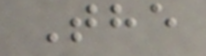The
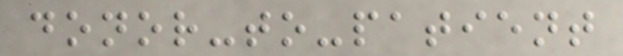donor-to-patient
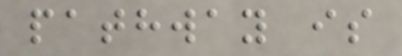pathway is
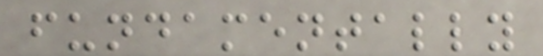fundamentally
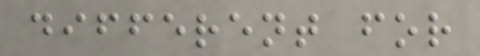different for
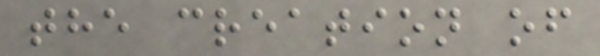the creation of
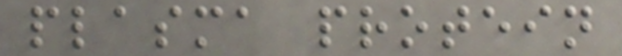plasma protein
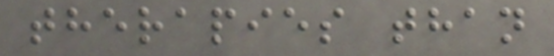therapies than
